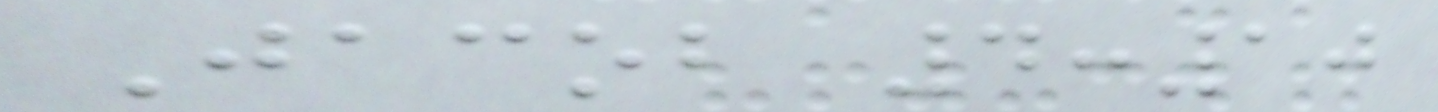Jacob 4:10
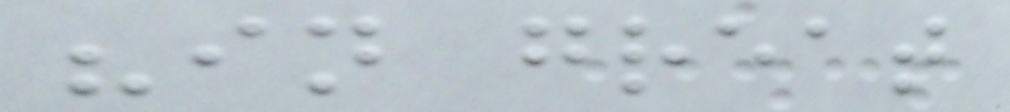"in great
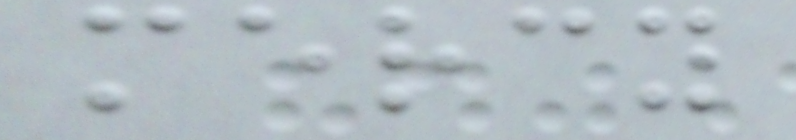mercy
